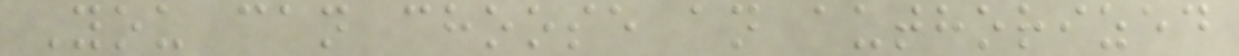You can choose an authorized
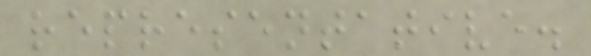representative.
